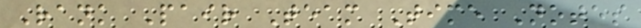Rank Pair Team Time Notes
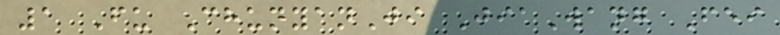1 Fu ChunyanJi JiaWang Fei
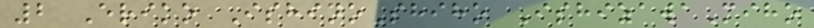2 Eriko IshinoShiho IshizawaMiho
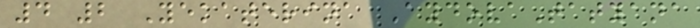4 2 Yekaterina AydovaTatyana
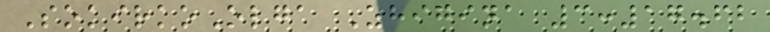SokirkoOlga Zhigina 3:17.62
